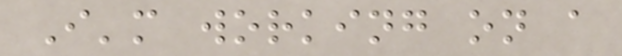I'm working on a
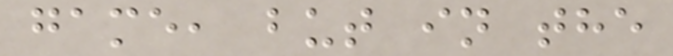game, but in the
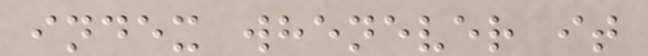index whenever it
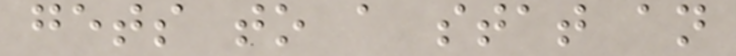gets to a stat an
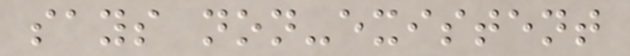says non-existent
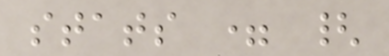stats = {
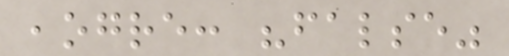,ogre: "false"
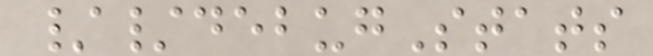//debugStats
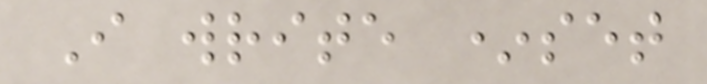I write *set
